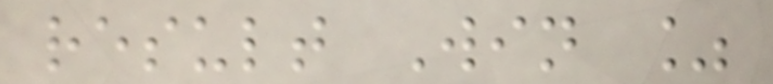result Win %
